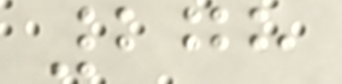278
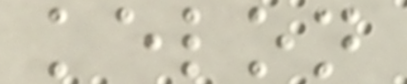kelon
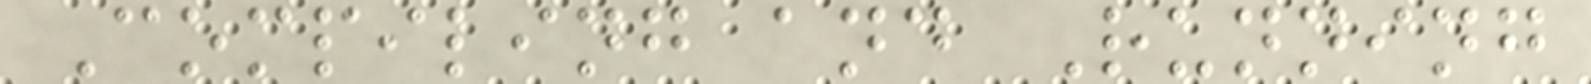Compiling and Running
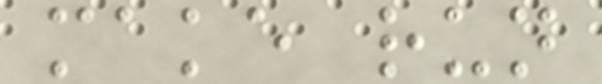make run
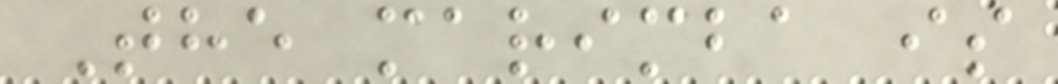The marimba is
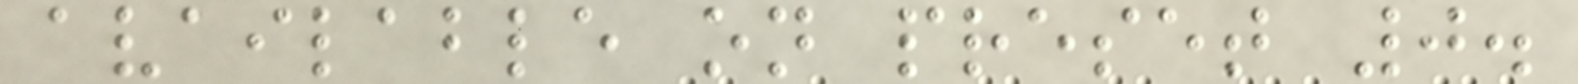available on preset 0.
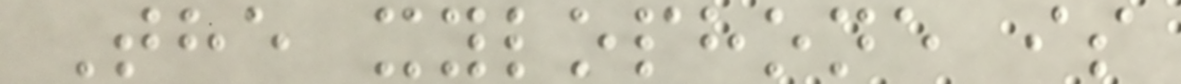The xylophone is
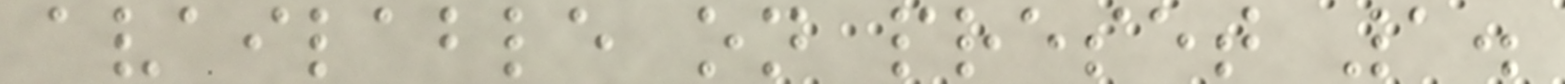available on preset 1.
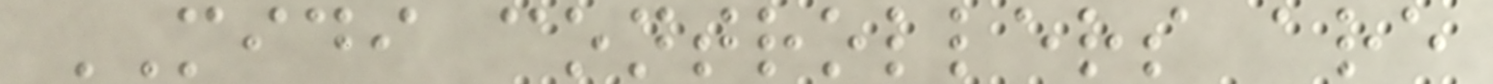MIDI controllers are
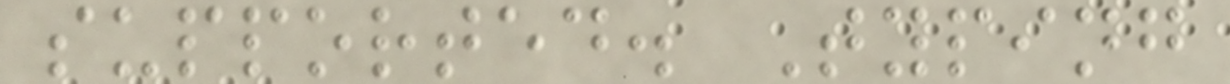supported. Typing
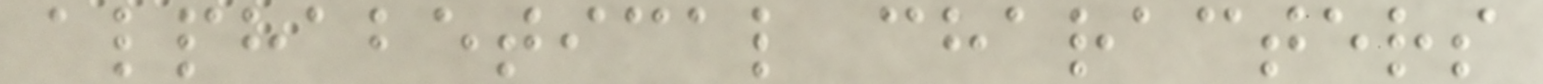alphabetical characters
